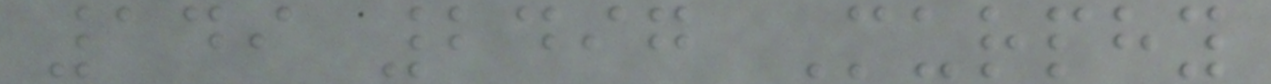149 2497 Murphy
